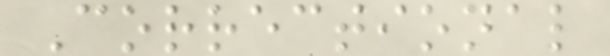Correctional
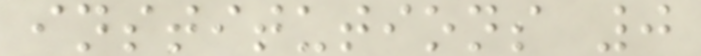institutions 0
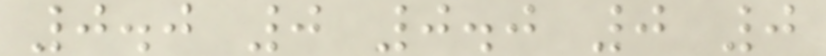0.0 0 0.0 0 0
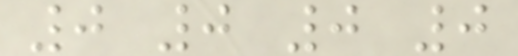0 0 0 0
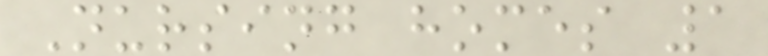Nursing homes 1
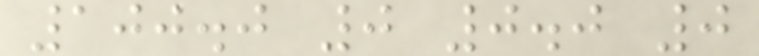100.0 0 0.0 0
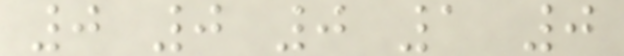0 0 0 1 0
